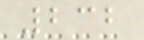232
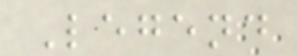Legend
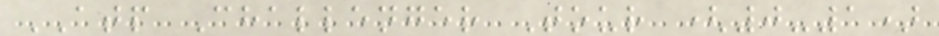ATP Challenger Tour (0-1)
